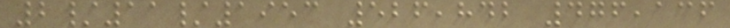2/11/1953 526,842 476,136
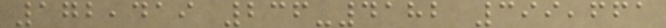172,419 236-4182 399,661
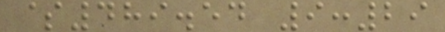$489.54 9:29
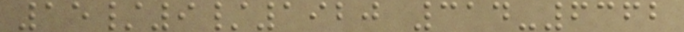15/9/1920 314-6362
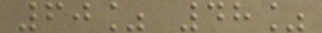60% 48%
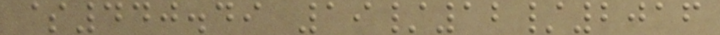$440.49 19/12/2016
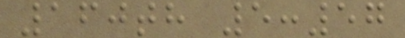160th 5:57
